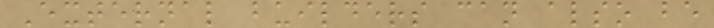External builders can also be
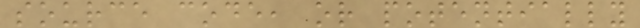source code, or potentially
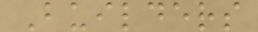Builders
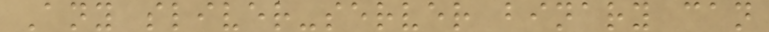Any sliver-server binary can
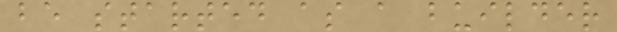be started as a builder
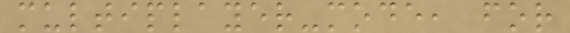multiplayer-mode, for
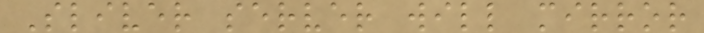Sliver server will mirror
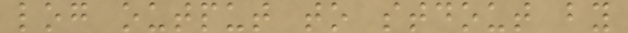log output to stdout by
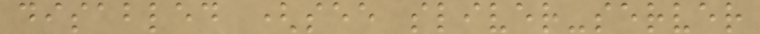disabled (see sliver-server
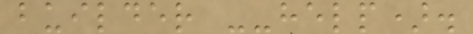builder --help).
